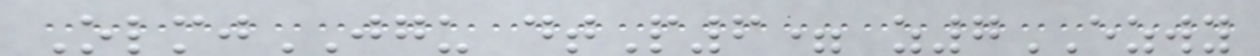OlmjJGU dtP6= z7EZWY
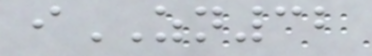iZN32
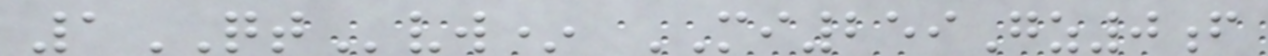1QTvw* MI259Gz0f
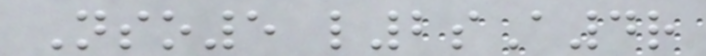Nso5 l2sA4r
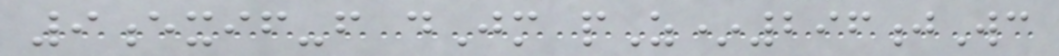9exif-f dJm pZ*296jWc
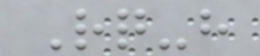Rq-h
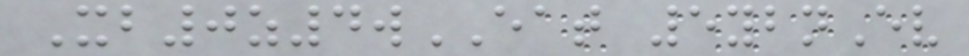Xb0z4wEAT 5ybnEv
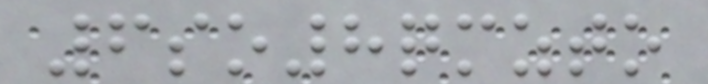6so8qmzto
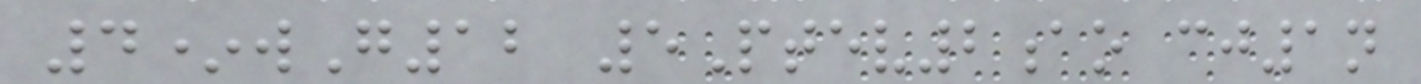4*wG12 5Ptev2ao cj1n
